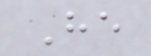He
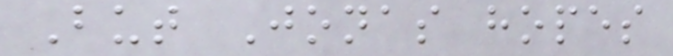But Jonas hopes
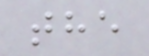the
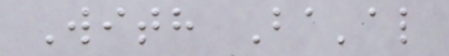With Ba'al
